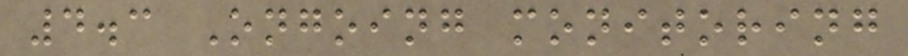4.3 Ongoing monitoring
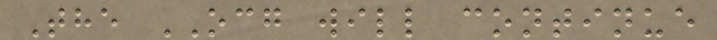The OCG will continue
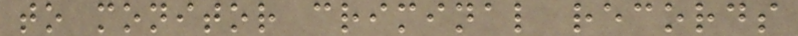to monitor criminal records
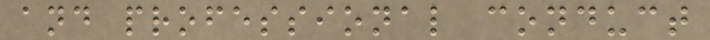and professional conduct
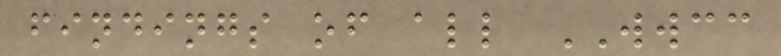findings of all WWCC
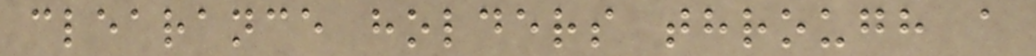clearance holders through a
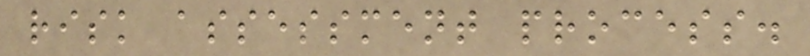risk assessment process.
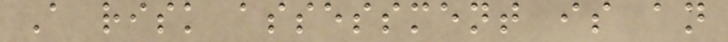A risk assessment is an
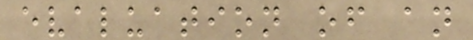evaluation of an
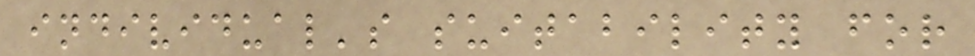individual's suitability for
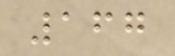167
